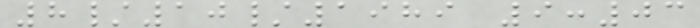8/10/1989 9:03
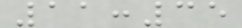11:35
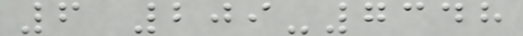6 209-7348
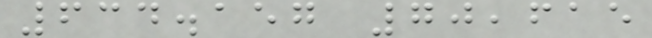634.157 70,615
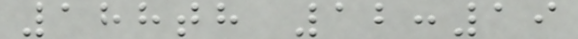188th 12:19
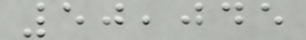50,045
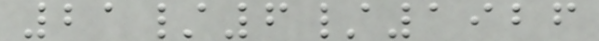21/6/1926
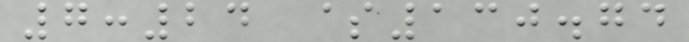7:24 $130.74
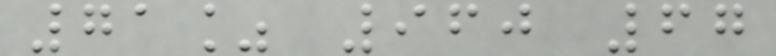71% 960 67
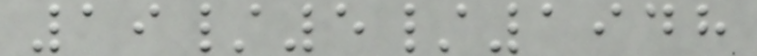19/5/1948
